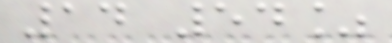14 54%
